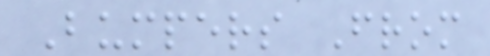Bumpers From
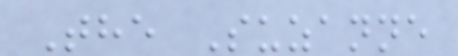The Suzanne
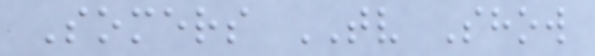Somers TV Show
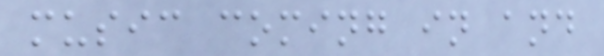music coming in and
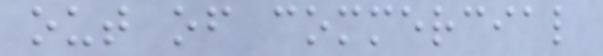out of commercial
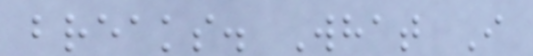breaks. What I
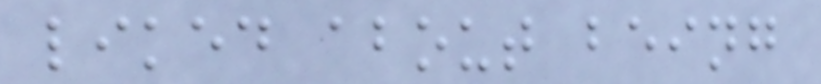liked about being
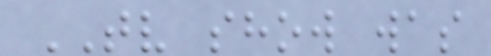TV show was
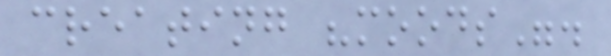creating "moods".
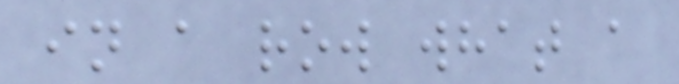in a row what a
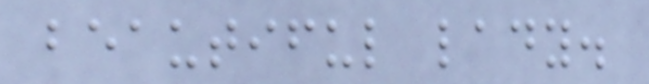beautiful lady.
